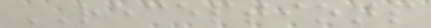RECEPTIONS
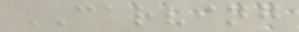CARVING
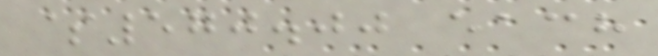$570.00 each
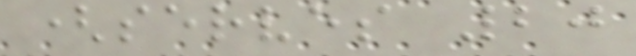(serves 20
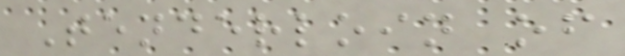Tenderloin of
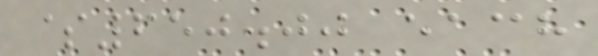$650.00 each
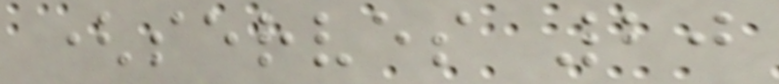(serves 20
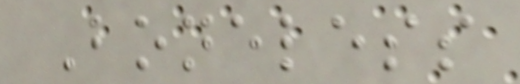Boneless
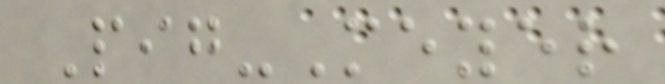Pig-Meyer
